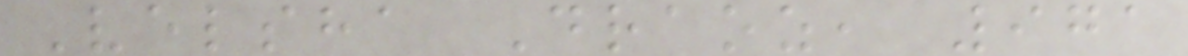Velsha Draoz, 971
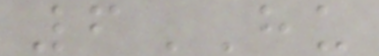6HU
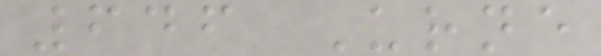646 Urne
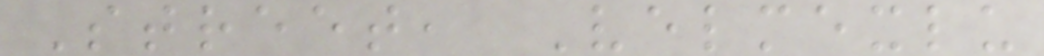Street, Velmexlu
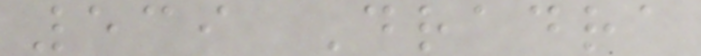539 Dradra
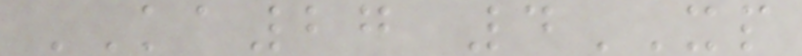KA27 4XP
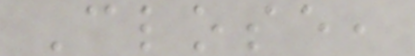Close,
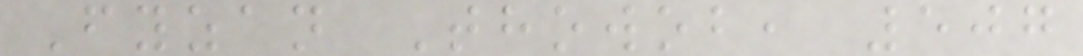Fyzan Thowob, 507
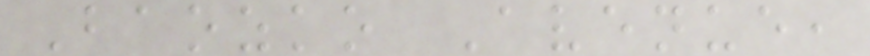Baozko Avenue,
